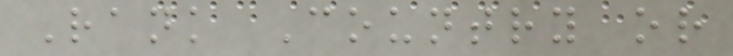Rank Country or
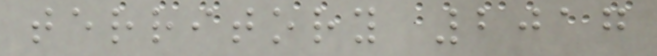territory 2017
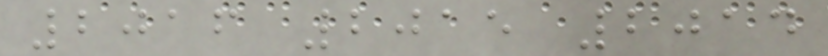2016 2015 2014
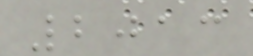2013
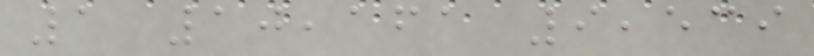1 10,161 9,539
